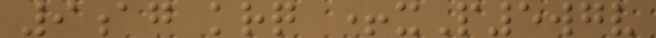9ag krq +xP5wgv
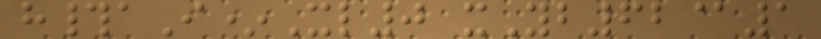h#aI*Xl0 xYb62@1
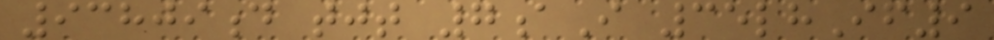93809d tjt 7aI 35lhIf9
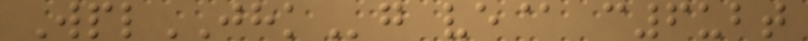WplJHKg ve@ c6ubt
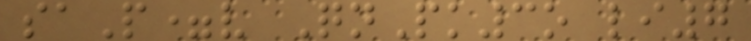saP=v QnPk3o li7
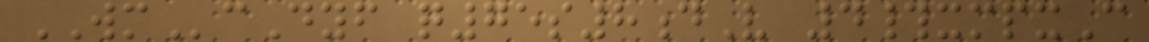WMcDyf q75s8dV 4#xmpxC
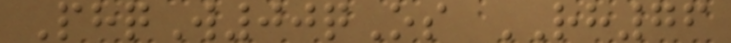PhqW00qOs RH76
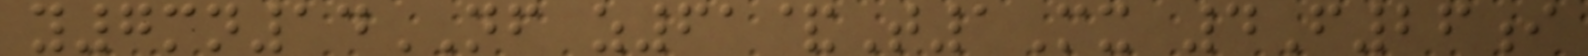y7mn14NF z61&T1Mx 4F26i
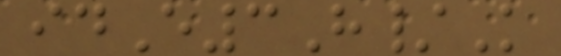idE3H/K
